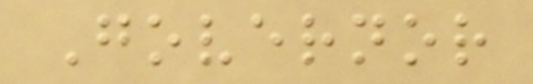Governor
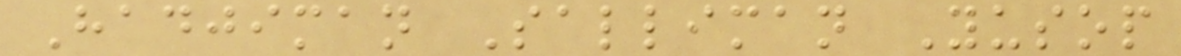Hadjiman Salliman Yusop
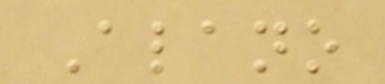Alano
